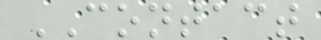CONTACT
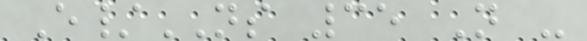E/NS 35 N -
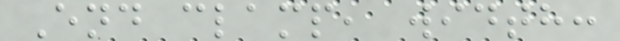End clamp, width:
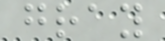gray
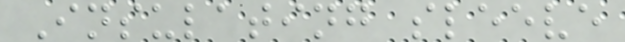Insulating sleeve
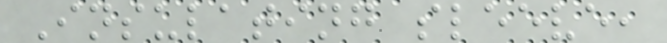Insulating sleeve,
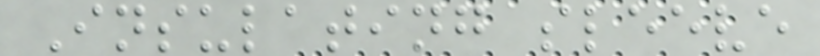Insulating sleeve
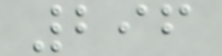296
